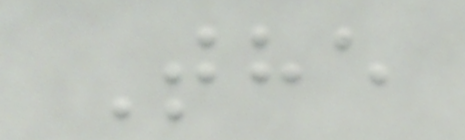The
